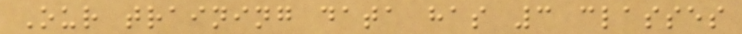Our training data has 3 classes
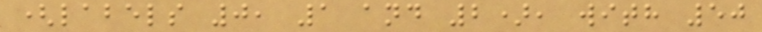(labels 0, 1 and 2), with 50
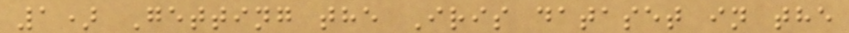1) Getting the Iris dataset in the
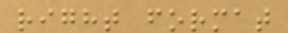right format
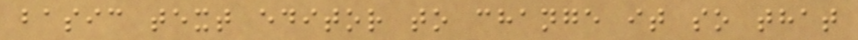basic text editor to change it so that
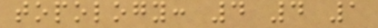topology: 4 4 1
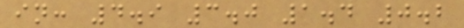in: 4.9 3.0 1.4 0.2
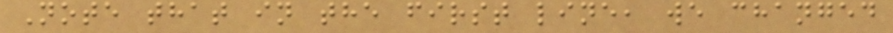Note that in the first line, we changed
